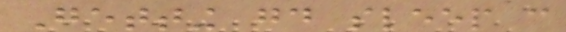Getting good sleep can
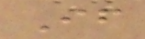If
